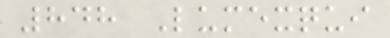848 Lumexqui
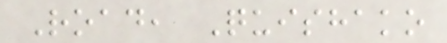Road, Quishako
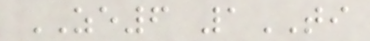ZE6 1TI
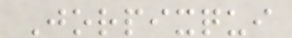Jorpixqui
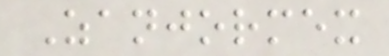Zanjormex
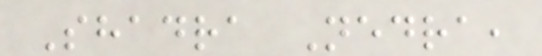Shadra Nedra,
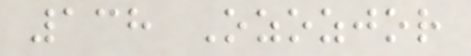138 Ozozjor
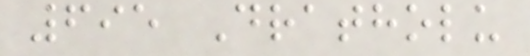695 Dratholu
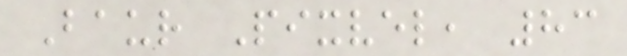Baur Pixvel, 83
